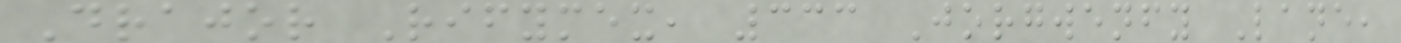Drajor Rifymex, 333 Jorgwenfy Lane,
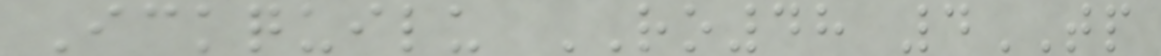Ickquilu RO48 4TP
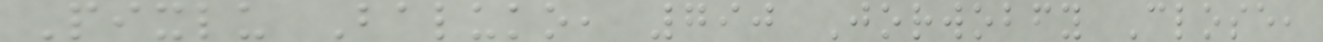Pixlu Baluko, 790 Jorwobfy Close,
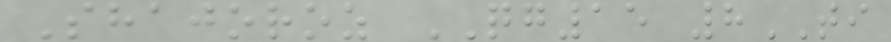Shajoroz QG15 8TI
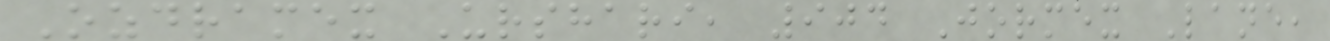Ozdramex Urshari, 904 Jormex Lane,
